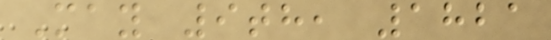May 9th, 1821
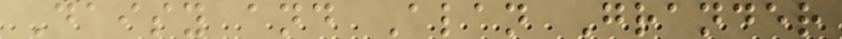Daisy and Alan Grander
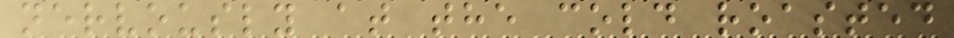nervously at the cold roasted
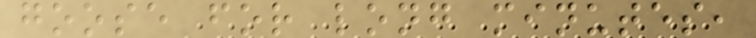goose for long minutes,
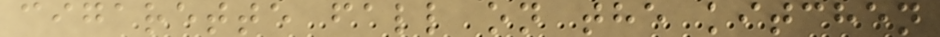cigarette fall on the kitchen
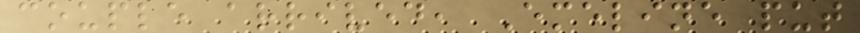couple arrived, Emeline put
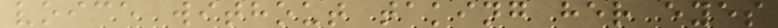voice without taking her eyes
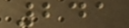241
